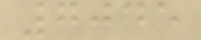7045
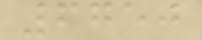6750
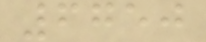6750
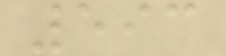593
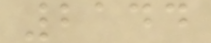2144
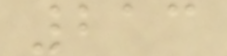213
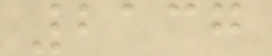2137
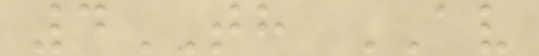4TH AV
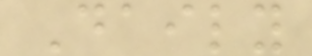Daily
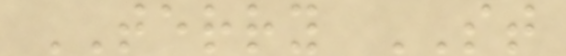TERRY ST
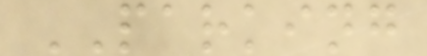PARKING
